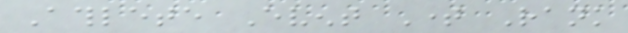Athlete Event Time Rank
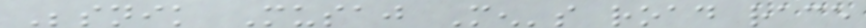Besnik Musaj Men's road race
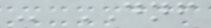- DNF
